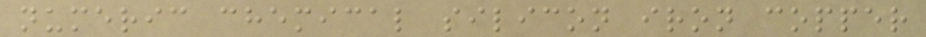numeric chemical silicon iron copper
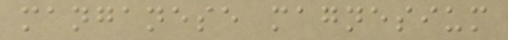manganese magnesium
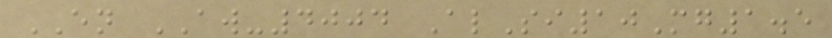EN AW-4004 AlSi10Mg1.5
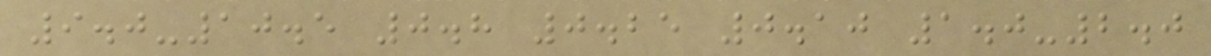9.0-10.5 0.8 0.25 0.10 1.0-2.0
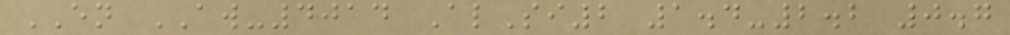EN AW-4014 AlSi2 1.4-2.2 0.7
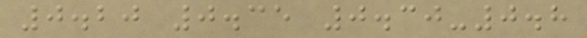0.20 0.35 0.30-0.8
